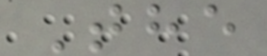The
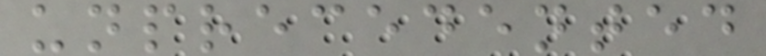unprecedented
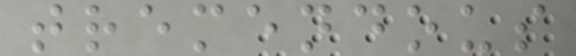tremendous
